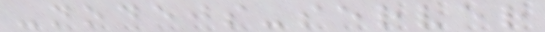-nodejs-server
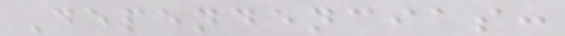Dependencias:
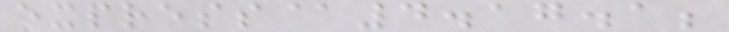express@4.17.1;
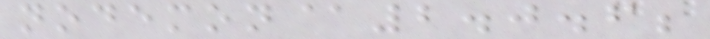nodemon@2.0.6;
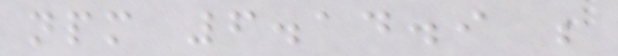npm 6.14.9 ;
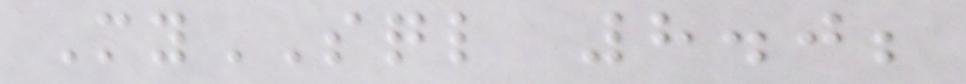MySQL 8.0;
